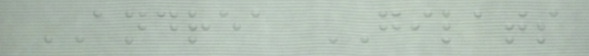ANDREA GILATS
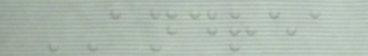ANDREA
